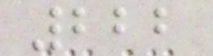222
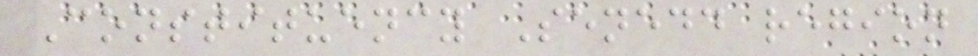Constituency Senedd region
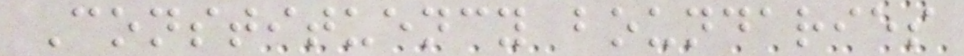Constituency boundaries
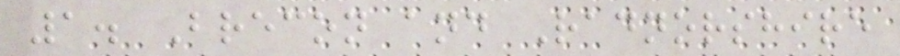1. Brecon and Radnorshire
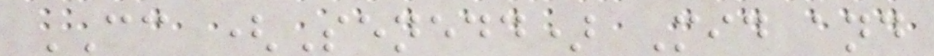CC (Senedd) Mid and
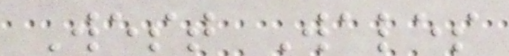West Wales
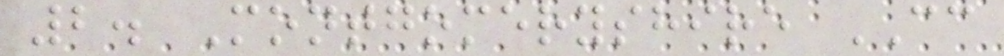2. Montgomeryshire CC
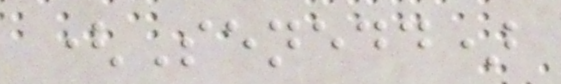(Senedd)
